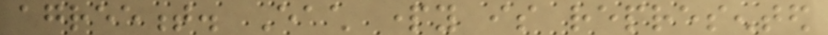agreement. Each party is represented
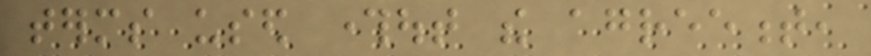terms used throughout the agreement,
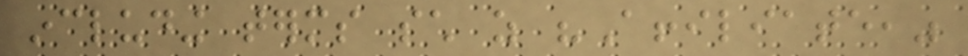including terms such as "Affiliate,"
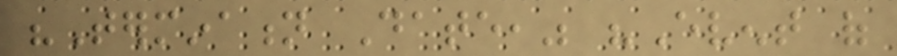"Termination Date," "Event of
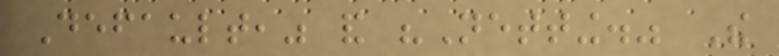Default," and "Netting." The
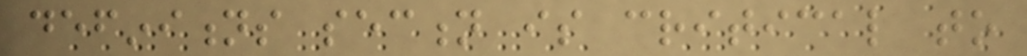definitions section is critical to
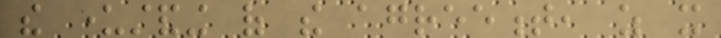the understanding of the agreement, as it
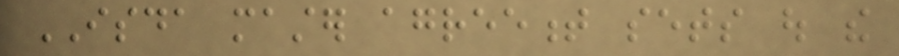ISDA master agreement sets out the
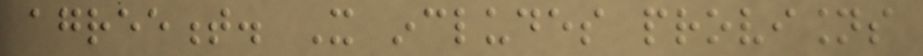agreement. It includes provisions
